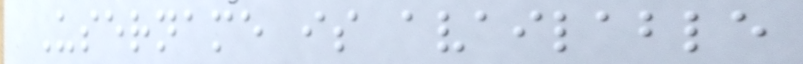Username is available
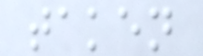taken
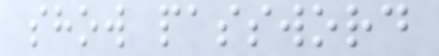show password
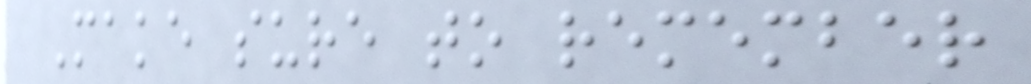Make sure to remember
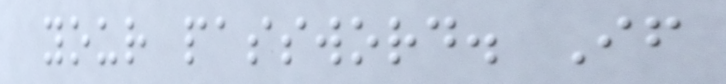your password. If
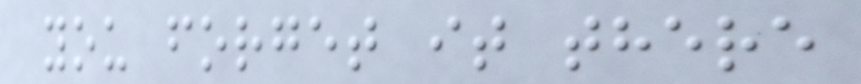you forget it there
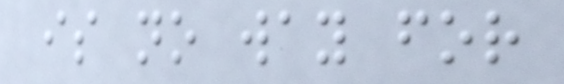is no way for
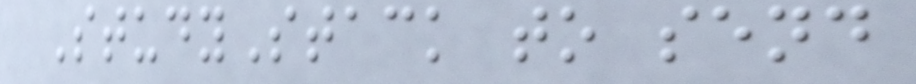StudyStack to send
